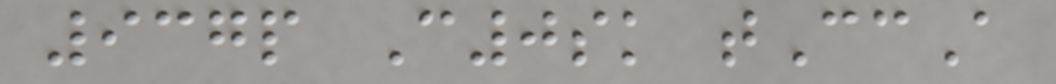937p C0sk tCcA
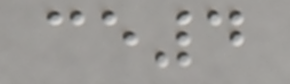ce4
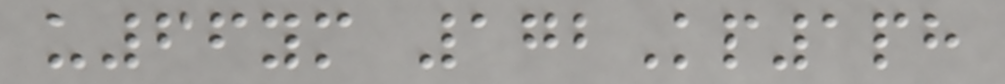u66ym 172Kp1ph
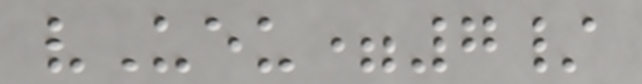vUeu=7/
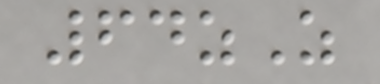64zZ
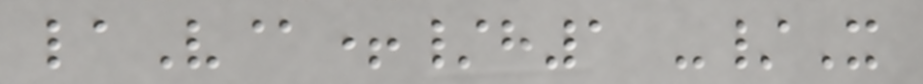laV@+/h1 -/X
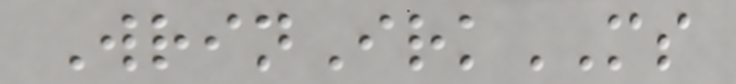WrinIrkMS
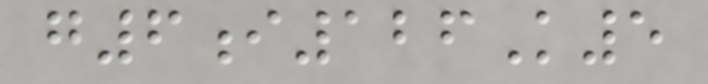g6i126K5
